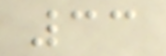33
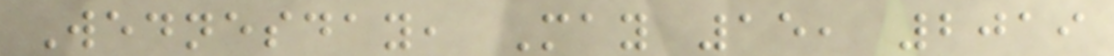Wednesday, May 15, 2019
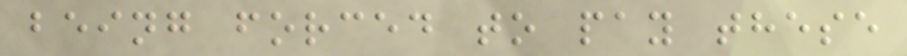being forced to pay these
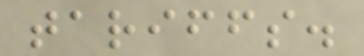tariffs.
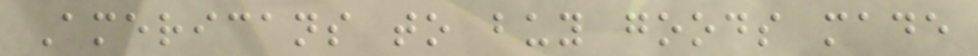Americans to buy goods made
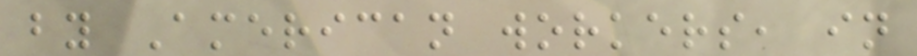by American workers, in
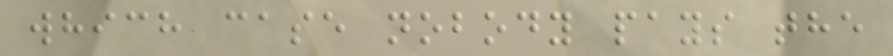which case nobody pays the
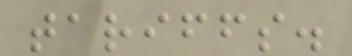tariffs.
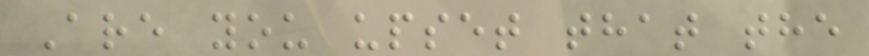Are you upset that the
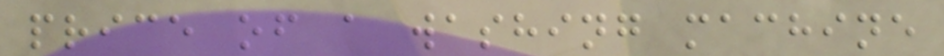price of a washing machine
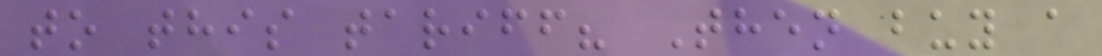to this tariff? Then buy a
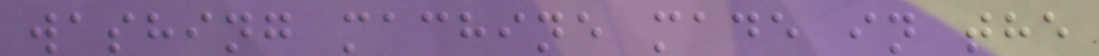washing machine made in the
